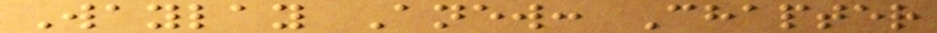Waylay Anew: Chapter
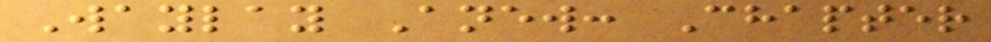Waylay Anew: Chapter
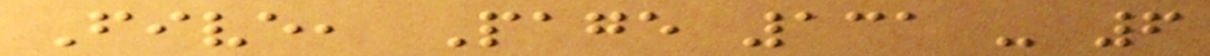Five, Page 131 - 6
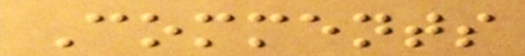Comments
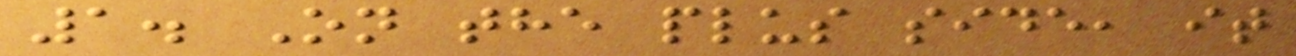1. On the plus side, it
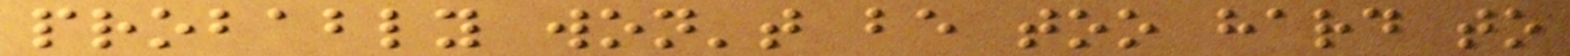probably won't be too hard to
